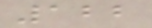122
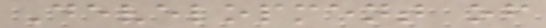Development of
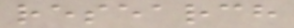research
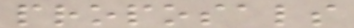proposals
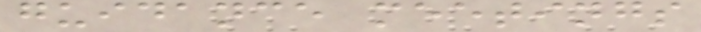guidance meetings
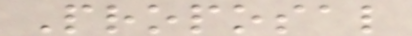Proposal
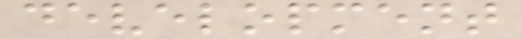development
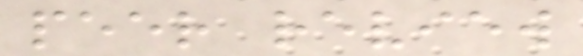peer review
